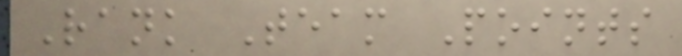Rank Team Points
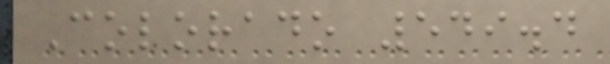Colorado 549.4
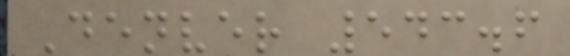Denver 543.6
